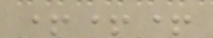+++
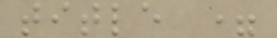title =
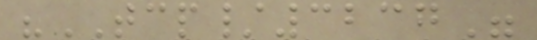"TCP/3237"
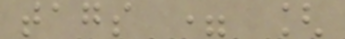tags = [
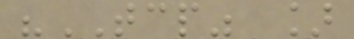"TCP" ]
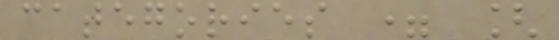categories = [
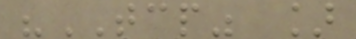"TCP" ]
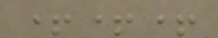+++
